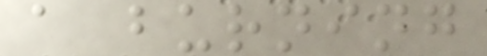a burning
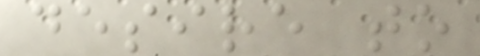desire to
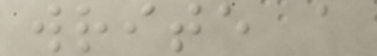write a
